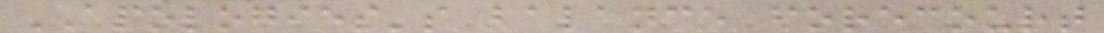APOLOGIES's balance forecourt
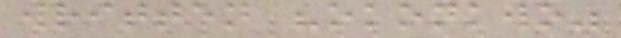written "okonkwo"
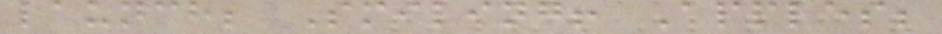launch; Smiling! Apples;
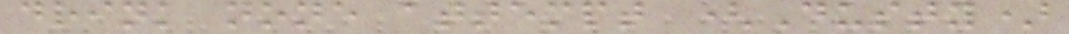drink none attempt (Dusty)
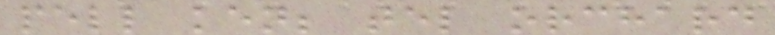pell ken; tel orchard
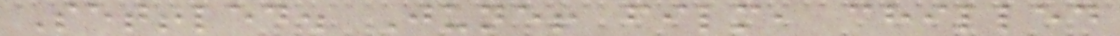Settled. June! film, chilled
